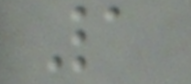1
